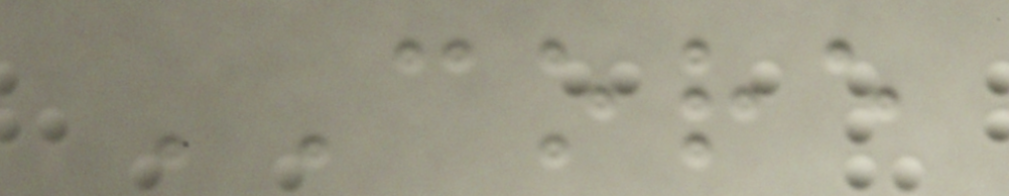CORE
